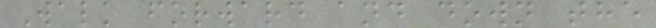Walk forward and down the
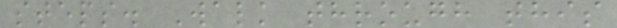steps. Walk through this
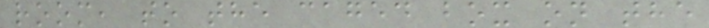room, to the caged box on the
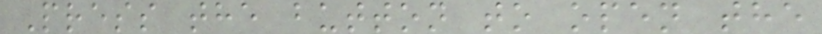Press the button to open the
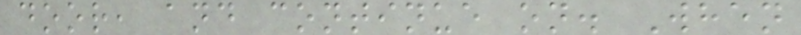door, and continue on. When
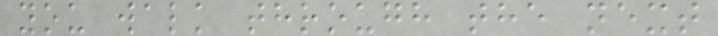you walk through the next
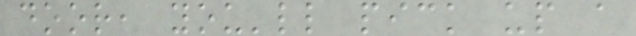door, you'll pick up a
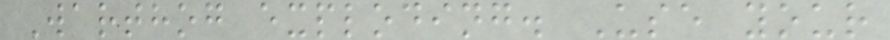Warthog exploding. Use your
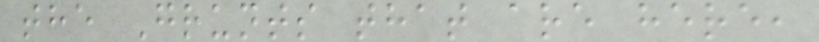the Grunts that are here,
